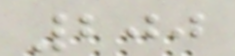200
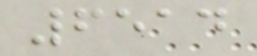6514
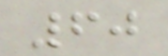60
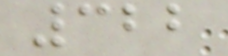322
